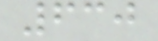630
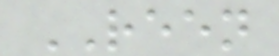REEN
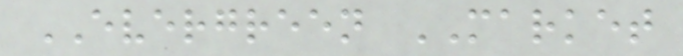EVERGREEN MARKET
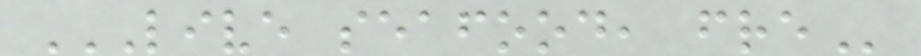LIVE SEAFOOD, FRE
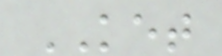KET
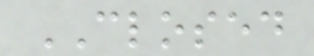CLOSED
